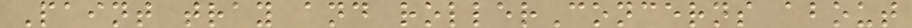Paint tray and rollerConcerns about
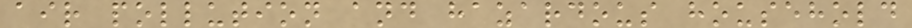air pollution and hazardous household
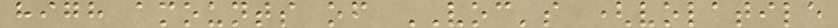high amounts of VOC's (volatile
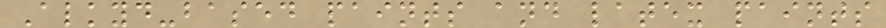Alkyd-based paints and latex paints
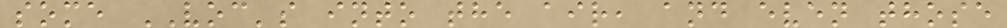some VOC's into the air, and even those
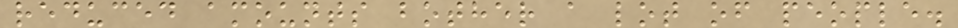reduced amounts bother a lot of people.
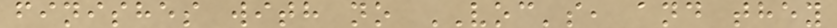finishes with no VOC's, and they
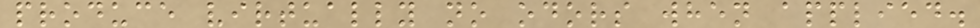produce virtually no odors when applied.
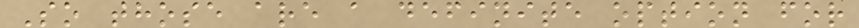So those are a definite option for
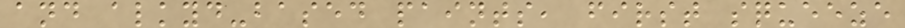and alkyd-based paints, first squeeze
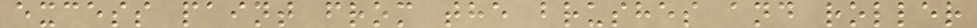excess paint from the brushes and roller
